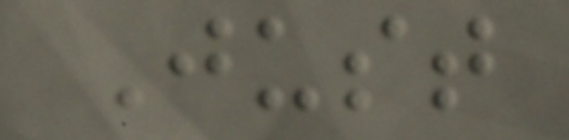Just
